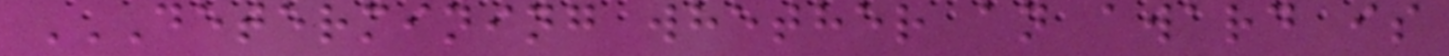DETERMINING WHETHER AN AWARD IS
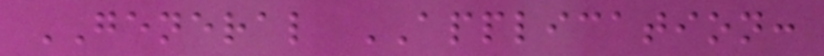GENERAL APPLICATION:
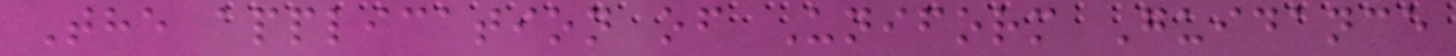The application of Uniform Guidance
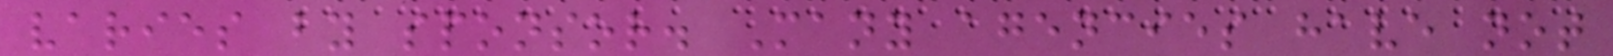varies by sponsor. Many agencies have not
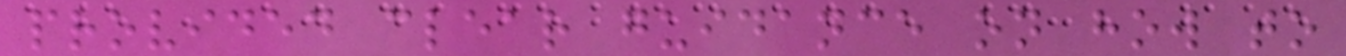provided clear guidance on how to
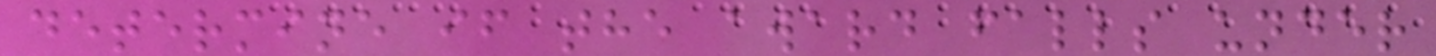determine if the award falls under
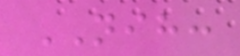NIH:
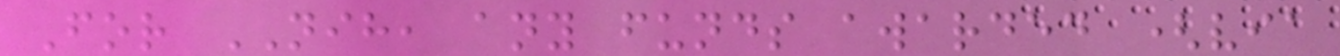For NIH, any funds awarded (via
